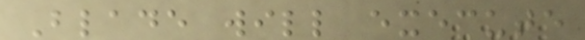Blade will execute
